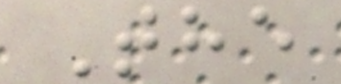The
